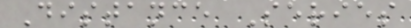Distance Series
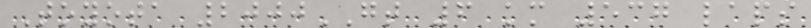Toyota 2000GT 6 km 537 laps
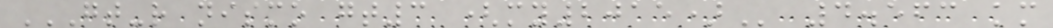GT-R NISMO GT3 (MY2015) 4.563 km
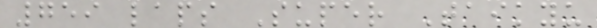759 laps Super Taikyu
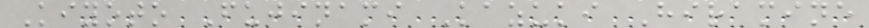Kiyoto Fujinami Kazuki Hiramine
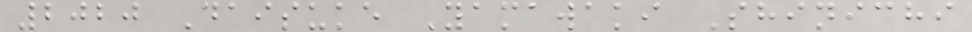2020 Daisuke Yamawaki Shinichi
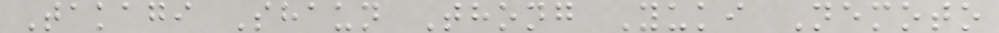Takagi Shaun Thong Yuki Nemoto
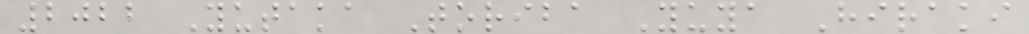2022 Yutaka Toriba Yuya Hiraki
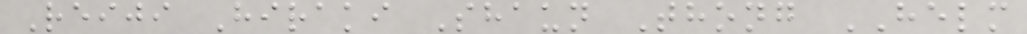Reiji Hiraki Shaun Thong HELM
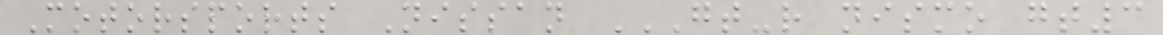Motorsports Nissan GT-R NISMO GT3
